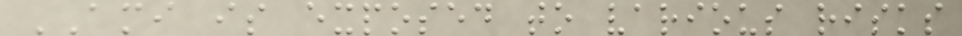AMI is exposed to various risks
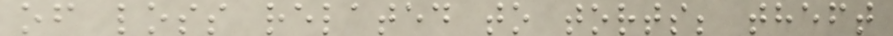of loss related to torts; theft
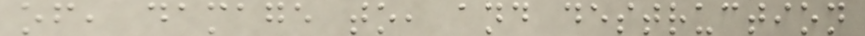of, damage to, and destruction
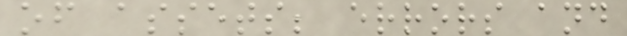of assets; errors and
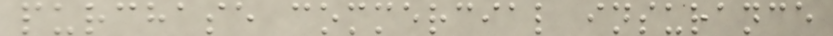purchase commercial insurance
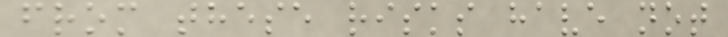from these risks have not
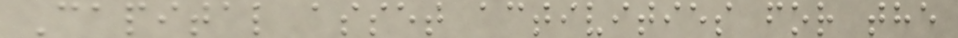Capital asset activities for the
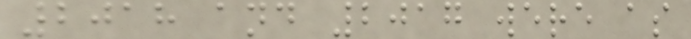2018 and 2017 were as
